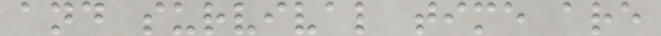and survival time are
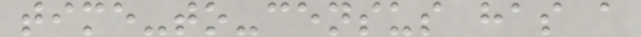time-to-census has a
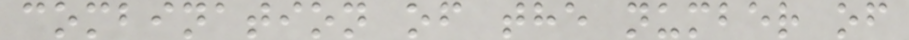combination of the number of
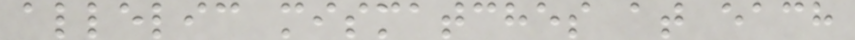allelic mismatches at each
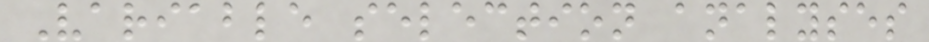Variable selection analyses
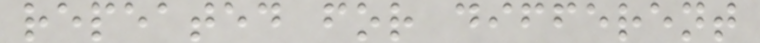repeated for different
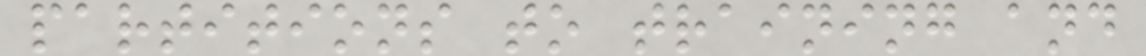partitions to training and
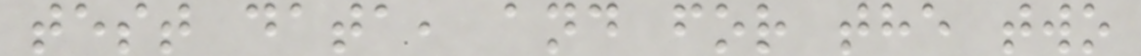test data, and for the two
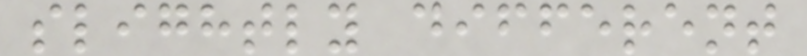slightly different
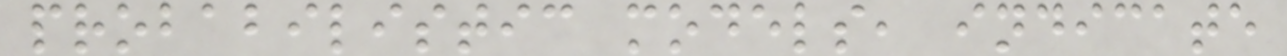probabilistic models, indicate
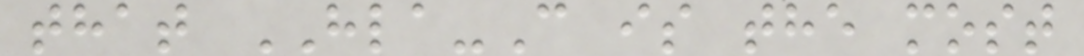that HLA-C is the most
